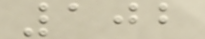102
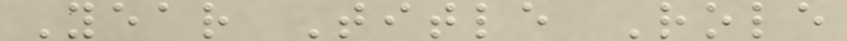Year Title Role
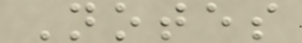Notes
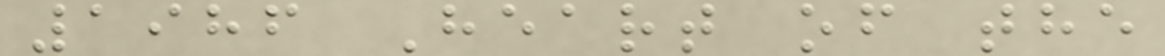1986 Heart of the
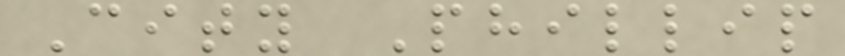City Phillip
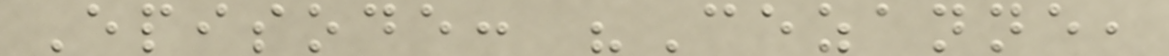Episode: "Cezanne,
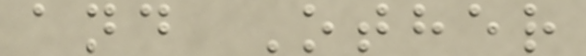and Other
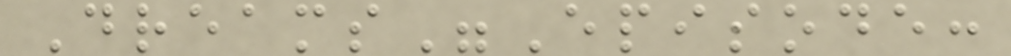Dreams"Episode:
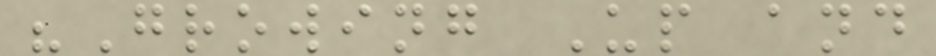"Growing Up and
